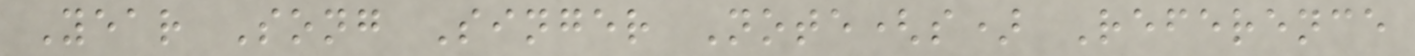Year Song Singer Note(s) Reference
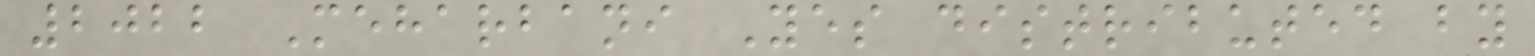2022 Meharbani Yes distributed by
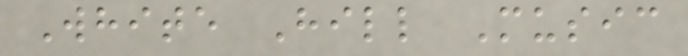White Hill Music
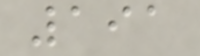191
